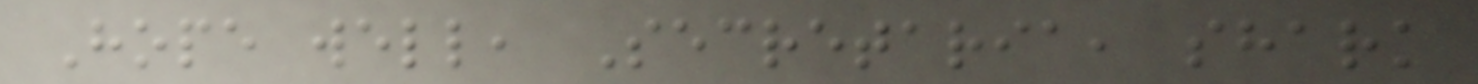Hope well, Secretaria, shark
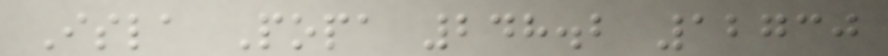Isla Popa 248.2 12730
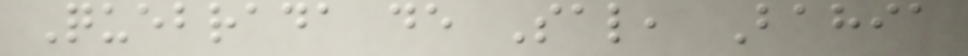Quebrada de Sal, Bahia
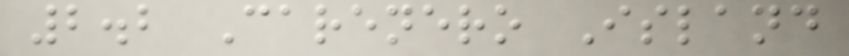2.2 Carenero Island
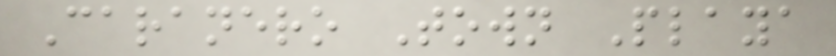Caranero Town Playa
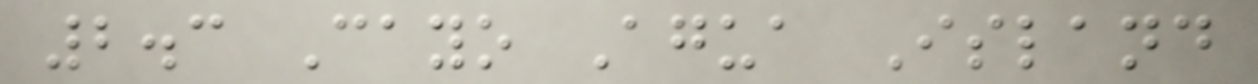2.3 Cayo Agua Island
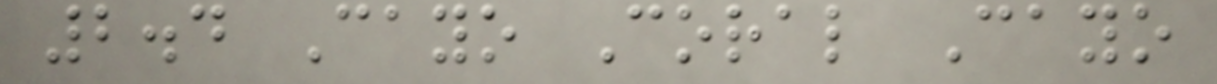2.4 Cayo Coral Cayo
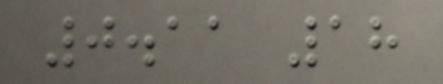0.11 18
